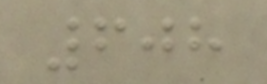608
